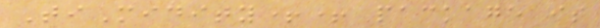TiMidity++ package is
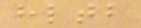hltb
